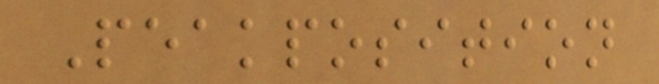Peakposition
